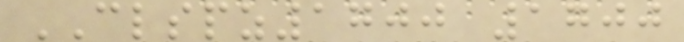CLSPZ1700 1700
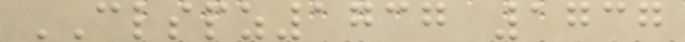CLSPZ1737 1737
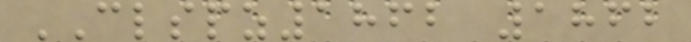CLSPZ1862 1862
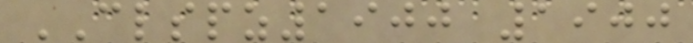CLSPZ1900 1900
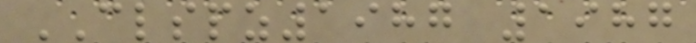CLSPZ1987 1987
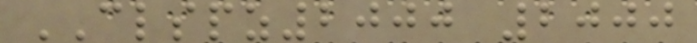CLSPZ2000 2000
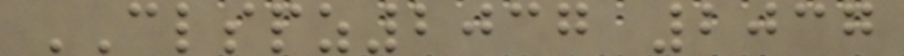CLSPZ2037 2037
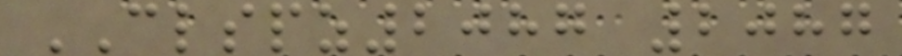CLSPZ2087 2087
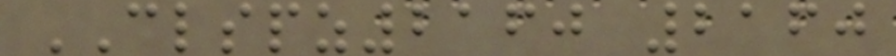CLSPZ2160 2160
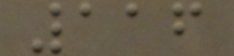116
